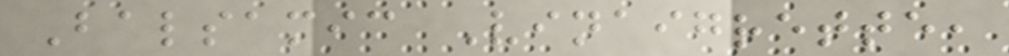Balsamic Vinaigrette,
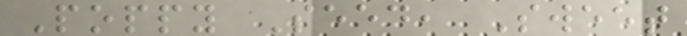Poppy Seed, Sweet
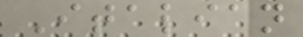Italian
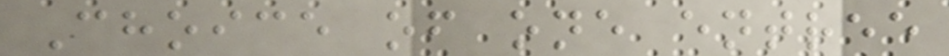Choice of one entree
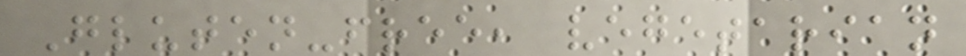Gluten-free, vegetarian
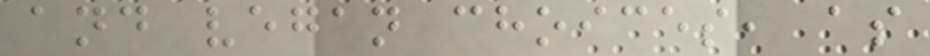and vegan choices, as
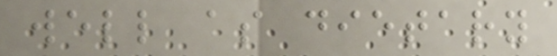well as dietary
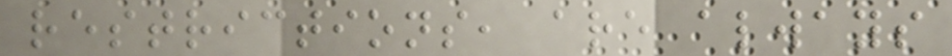restrictions, are always
